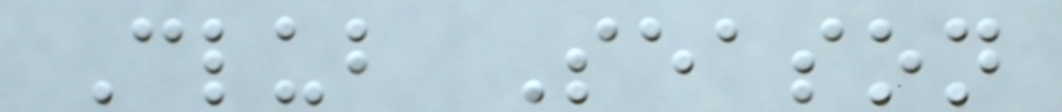Club Season
